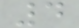4
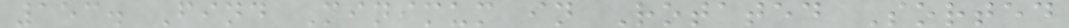153. Find Minimum in Rotated Sorted
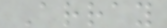Array
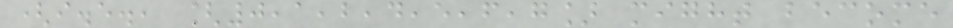(i.e., [0,1,2,4,5,6,7] might become
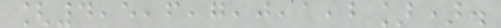[4,5,6,7,0,1,2]).
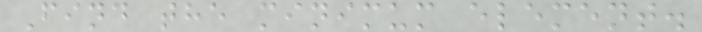Find the minimum element.
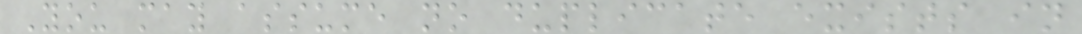You may assume no duplicate exists in
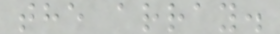the array.
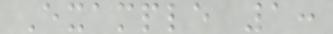Example 1:
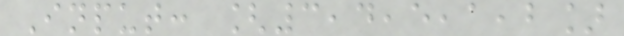Input: [3,4,5,1,2]
